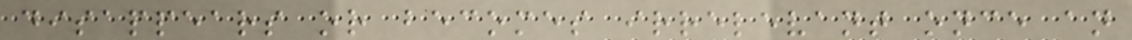disappears or becomes irrelevant once an
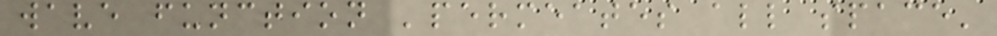wave function 'permeates all space'
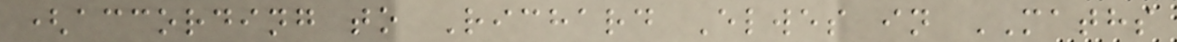(according to Richard Elwes in MATHS
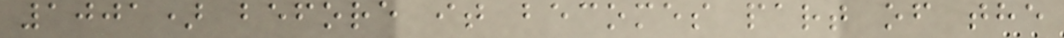1001) before it becomes part of the
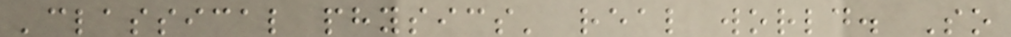'classical physics' real world. So
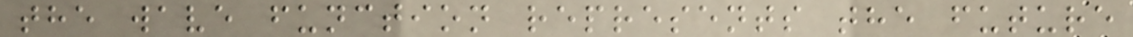the wave function represents the future
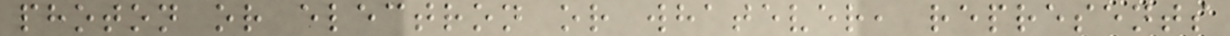photon or electron or whatever, represents
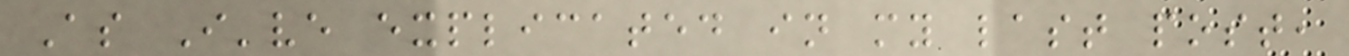As I've explicated in my last post,
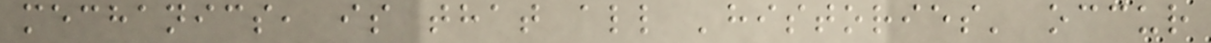mechanics, is that all 'histories' occur
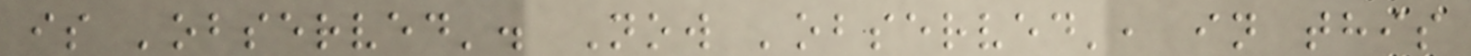is 'observed'. Now 'observed', in this
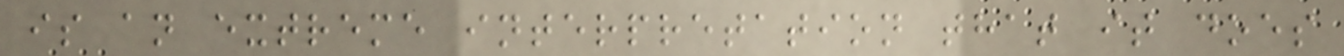is an extreme interpretation that it does
